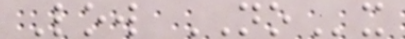Low NOx
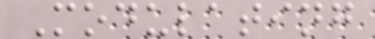Modulating
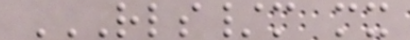RLS/M MX
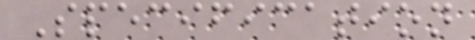Specification
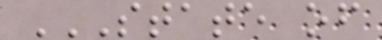STATE OF
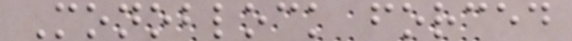Monoblock forced
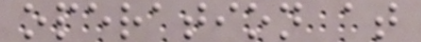operation at
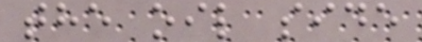the oil side
